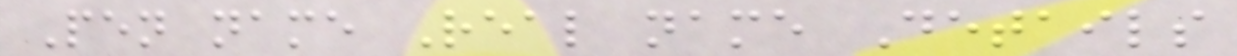Pen name Real name Details
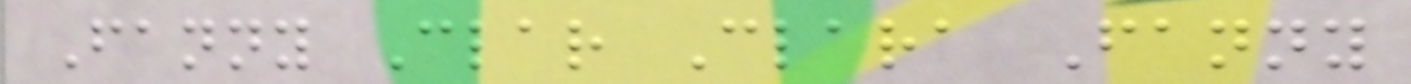Fanny Clar Clara Fanny
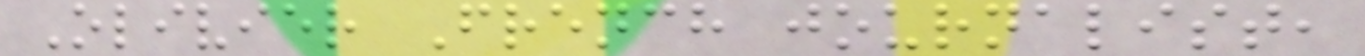Olivier French journalist,
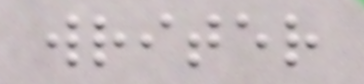writer
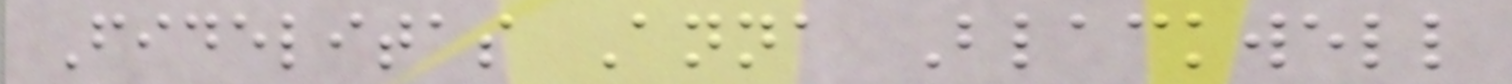Fidelitas Anna Blackwell
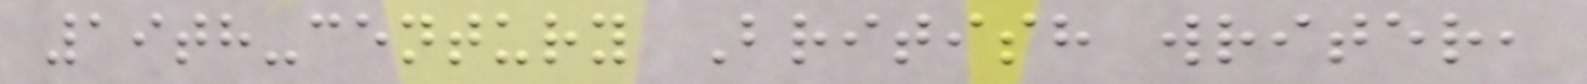19th-century British writer,
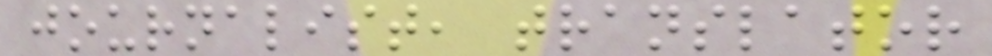journalist, translator
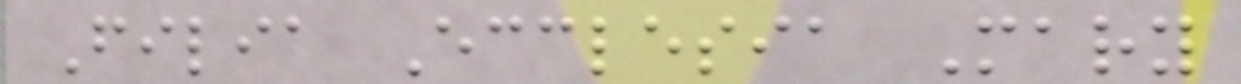Filia Ecclesia Mary
